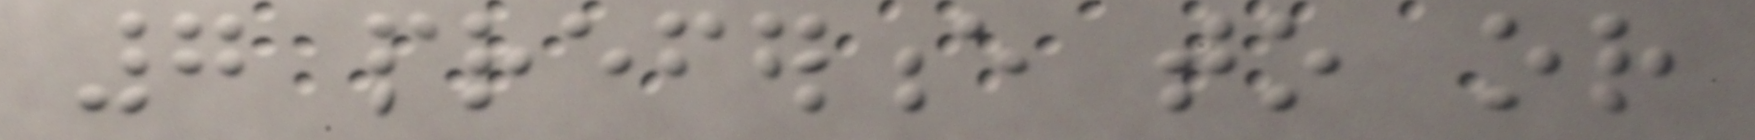7 preference to or
